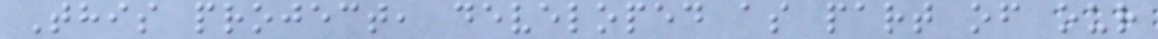This project, developed as part of our
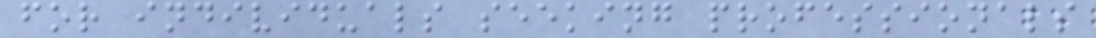for individuals seeking professionals
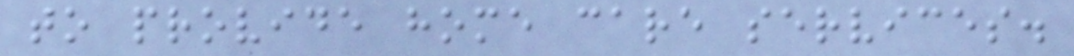to provide home care services.
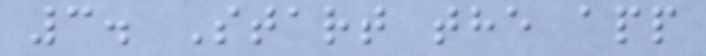3. Start the app
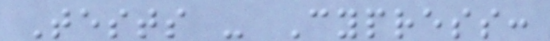Tests - Cypress:
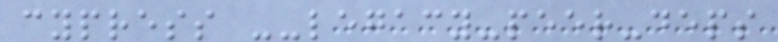cypress --legacy-peer-deps
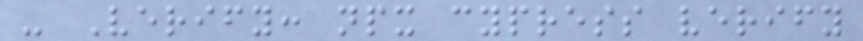- Verify: npx cypress verify
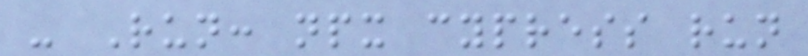- Run: npx cypress run
